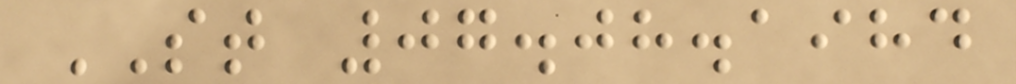ST 07.08.1984
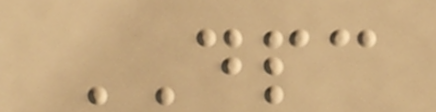DPC
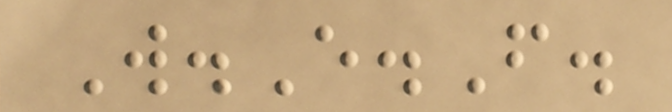W.E.F.
